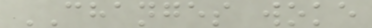CHANGES woke
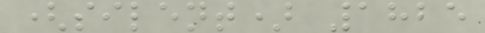(silent) 1825
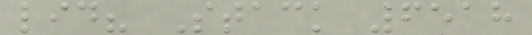lid? Stack 6518
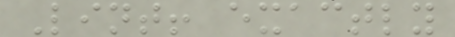Lint! exactly
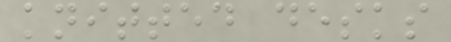knitted desks
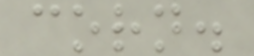corn.
